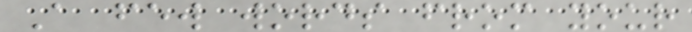A few words from your
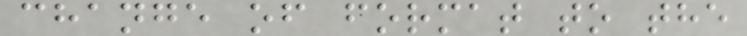change of format to the
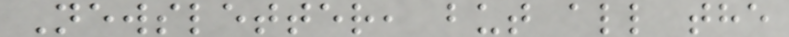Newsletter, but all the
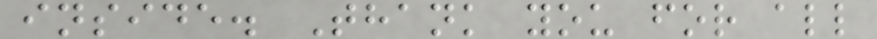inside. Thank you for all
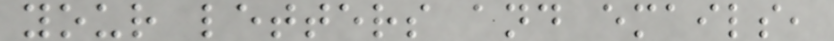your letters and emails,
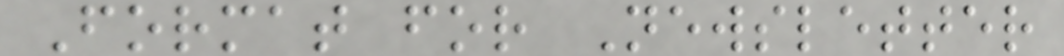Format for Newsletter
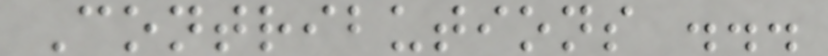Contributions ...
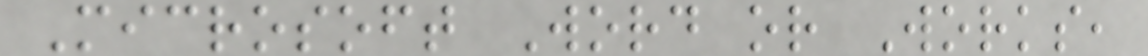Microsoft Word or Works,
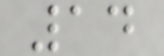14
